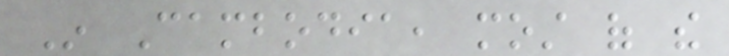In Cambodia, most of the
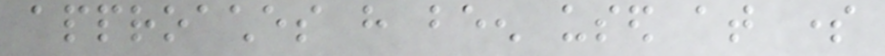approaches have been used at some
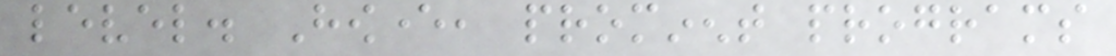level. However, prominent programs
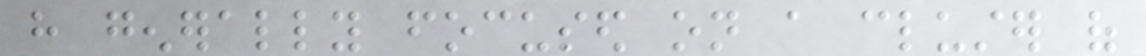have generally focused on a cluster of
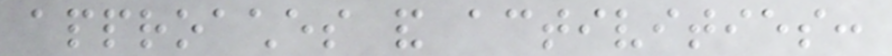approaches and activities:
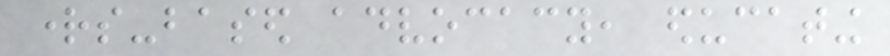rights-based advocacy, educating
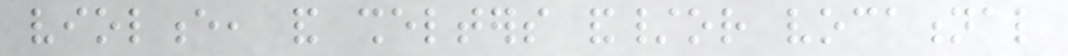violence, and shelters and/or vocational
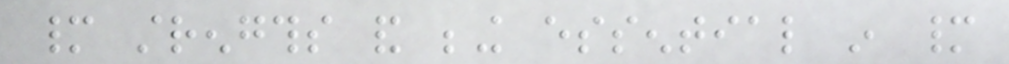many strengths and being essential in many
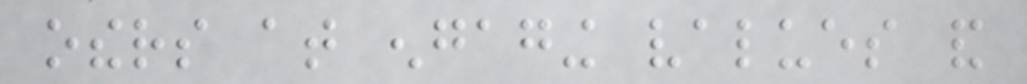others at engaging values and
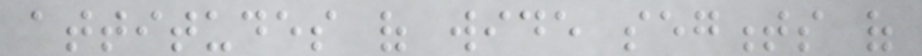attitudes of wide segments of
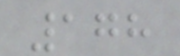178
